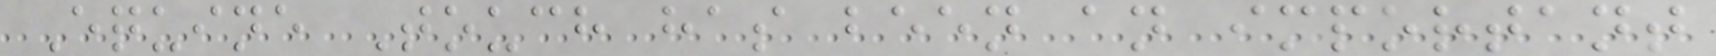Equine Touch has been an important
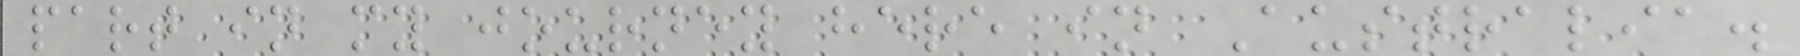part in my journey here in Australia.
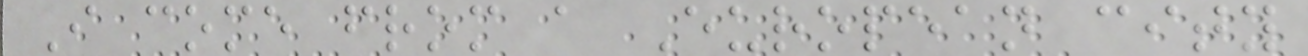I come from a European city
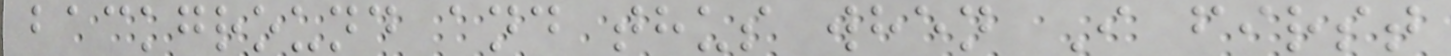background and thus when I first
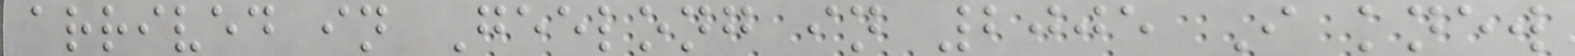arrived in Geelong in 2005 I knew
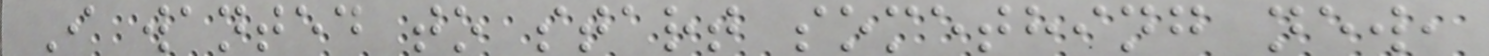I wanted to start something new,
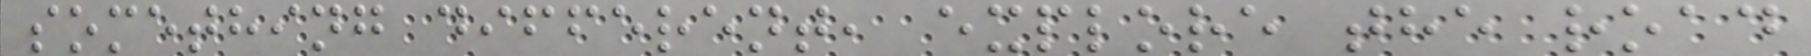something different, explore the road
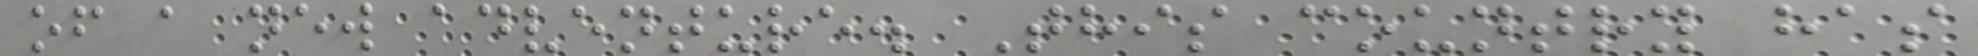of a new adventure. This country has
